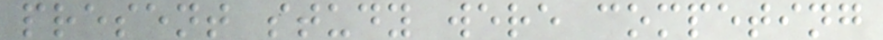present study were competing
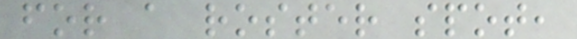for a roster spot,
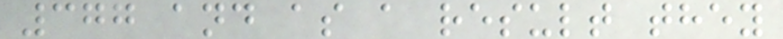377 and as a result they
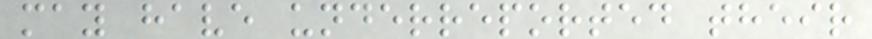may have underreported their
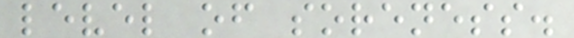level of soreness.
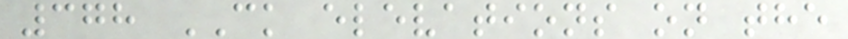378 CK elevations on the
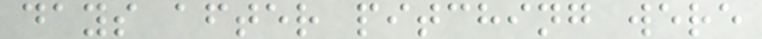days after pitching were
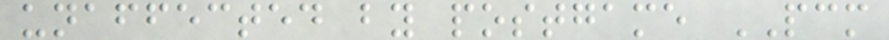unaffected by postgame PCM
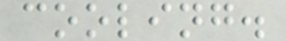cooling.
